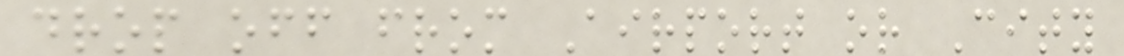drop off from Airport or City
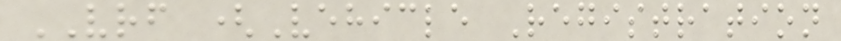VRF (Vehicle Registration
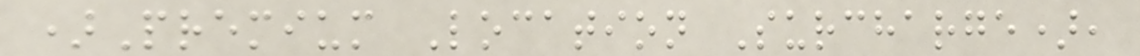)Premium Location Surcharge),
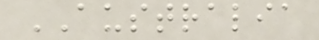AUSTRALIA
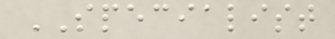SPECIALIST
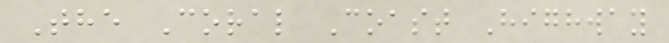The Coral Coast Highway
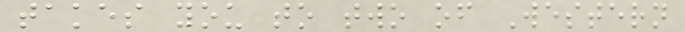takes you to two of Western
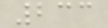233
